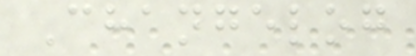Changelog
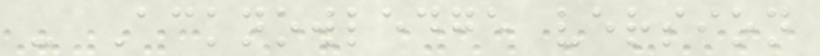- Acknowledge version
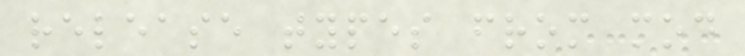release types from mod
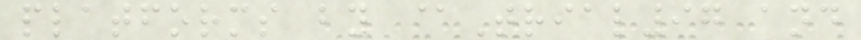platforms by @Trial97 and
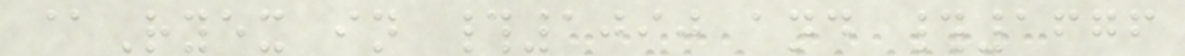@Ryex in #1090 and #1676
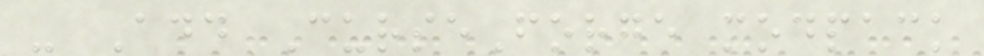- Add CurseForge modpack
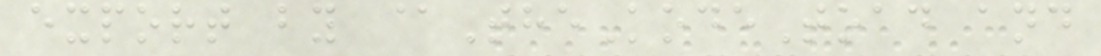export by @TheKodeToad and
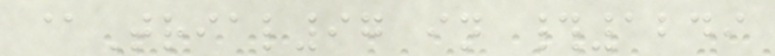@Trial97 in #1249
